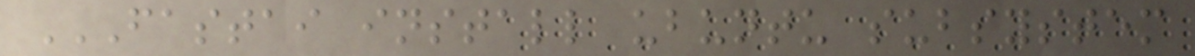FASTAI INSTALL UBUNTU SUBSYSTEM
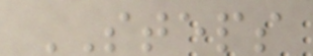STEPS
